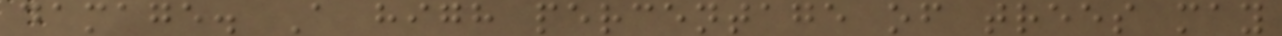damage. A high percentage of trees may
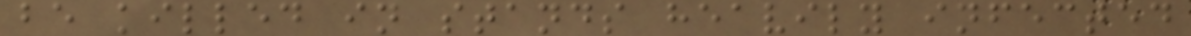be killed in stands heavily infected
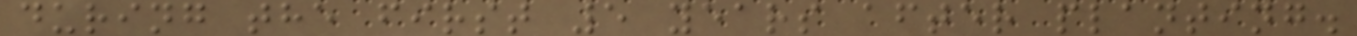during the first 5 years after planting.
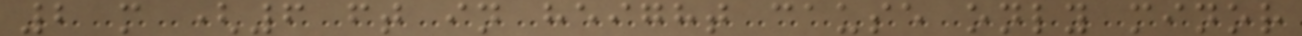2 m (6 ft in height cause only minor
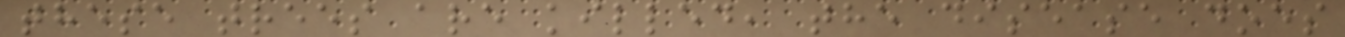these trees are killed, the disease does
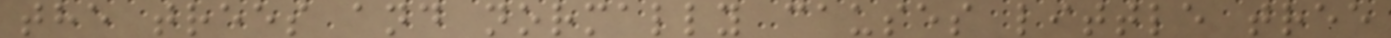the trees and normally causes little tree
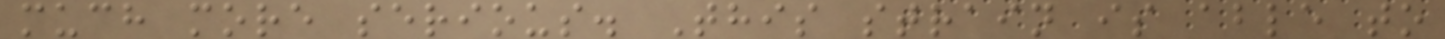much more serious. This strain is able to
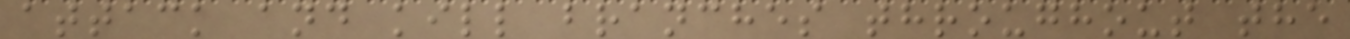attack and kill branches throughout the
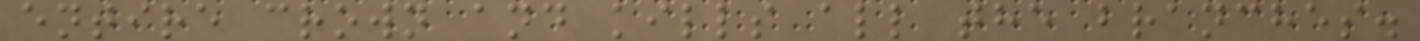entire crown and kills all the branches.
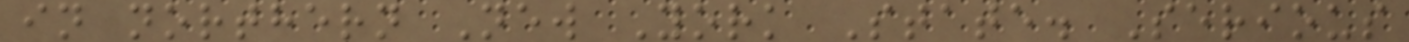in northern New York State. Serious
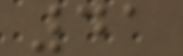41
